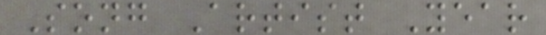Song Artist Year
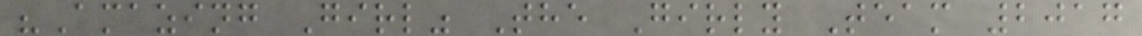"Amazing Girl" The Girly Team 2017
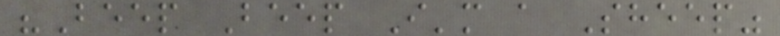"Beep Beep I'm a Sheep"
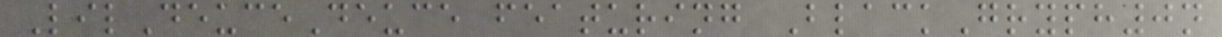LilDeuceDeuce featuring BlackGryph0n
